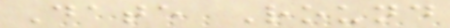Date Round
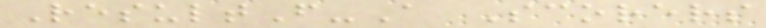ResultF-A Scorers
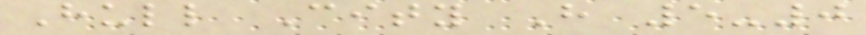Hull City H 5-0
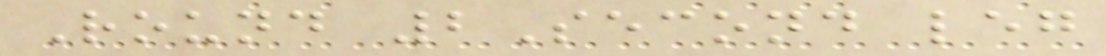Round 2Second leg
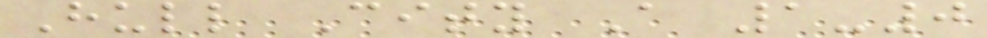Hull City A 1-0
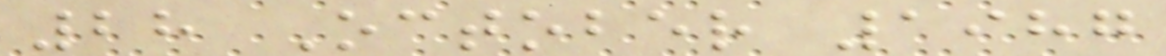28 October 1987
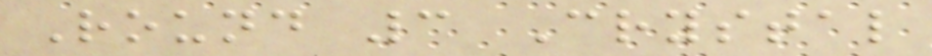Round 3 Crystal
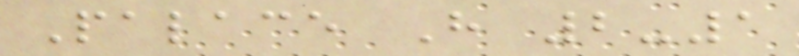Palace H 2-1
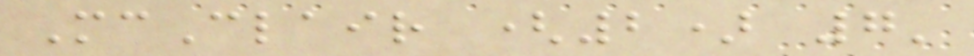McClair (2) 7'
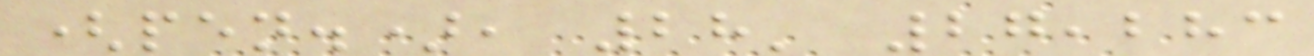(pen.), 28' 27,283
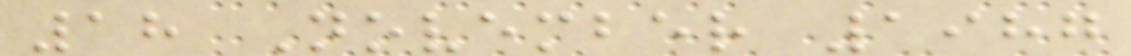18 November 1987
